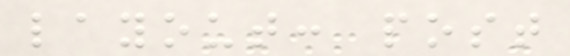layout: post
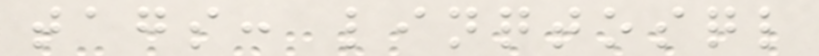tags: linqtosql
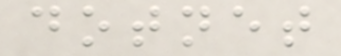dotnet
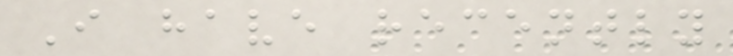I have recently
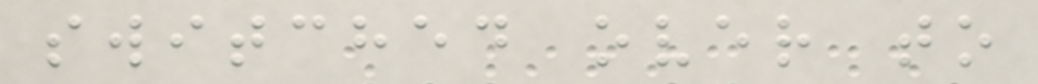switched over to
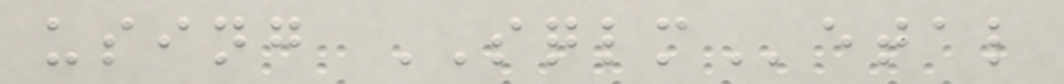using SQLMetal
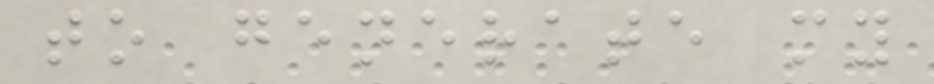to generate my
